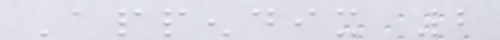Appendix 2
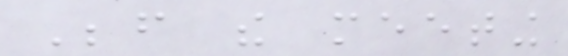Before the meeting
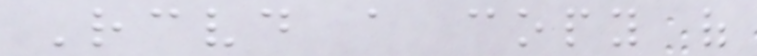Received a copy of
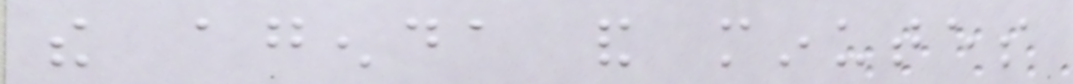the agenda and minutes
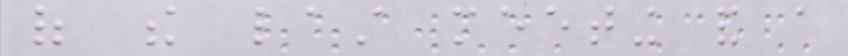of the last meeting and a
